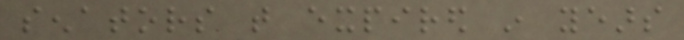senators that expired in years
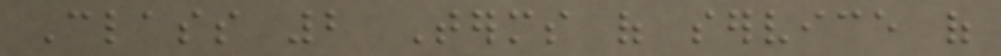Class 2 Terms of service of
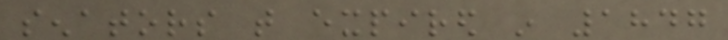senators that expired in 1847
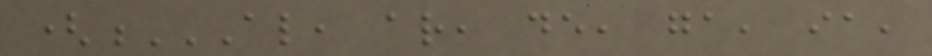(AL, AR, DE, GA, IA,
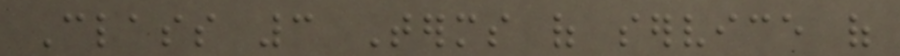Class 3 Terms of service of
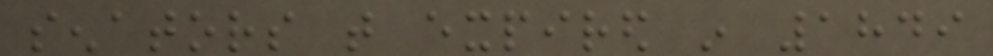senators that expired in 1849
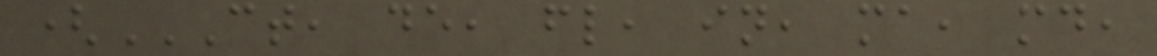(CT, DE, FL, IN, MA, MD,
